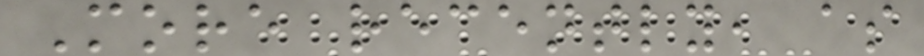More recently, as
